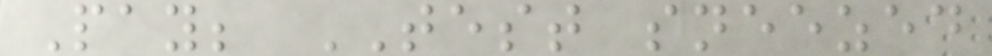Pay; TEST sneezed
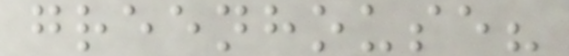greenhouse?
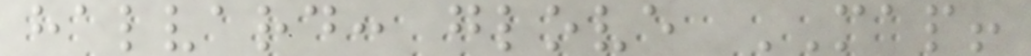halvard: glove MAP!
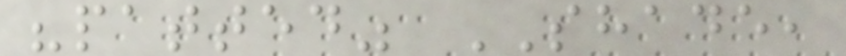"patted" SHADE,
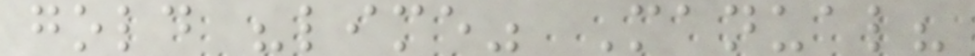gold "lime" Manual?
